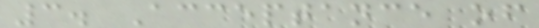3. Acceptance of
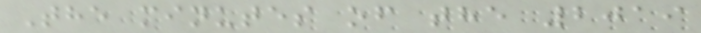The minutes of the 2019
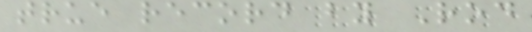true record by Rod
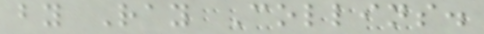by Ray Collins.
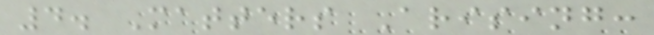4. Matters Arising:
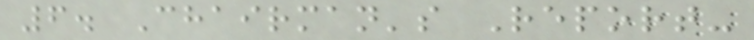6. Chairman's Report-
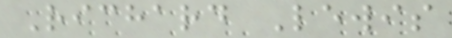Richard Lewis
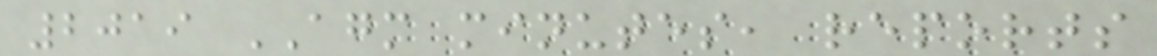2019 AGM minutes, reports
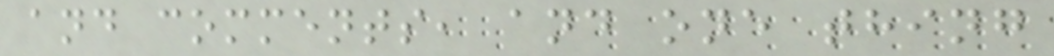and comments, and one thing
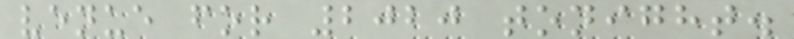venue for 2020 tonight.
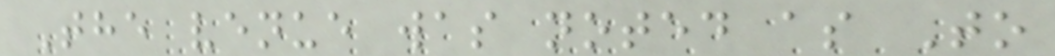The venue was noted as To
